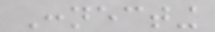Connecting
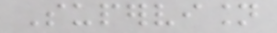Supervision
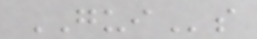GUIs
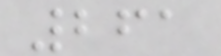261
